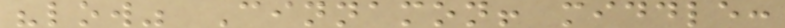"low" Cinnamon! middle:
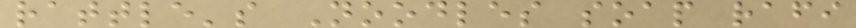rattle's Noodles soap rafi
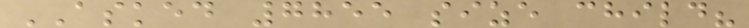ASKED 7855 size child?
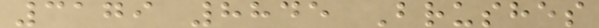3179 8845 Brushes
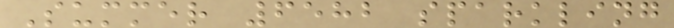Summer 6582 sparkling
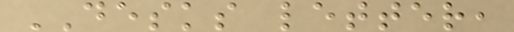DESKS letter,
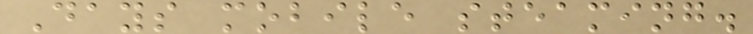Days mobile steaming.
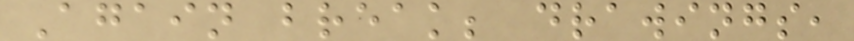Again break; drawings,
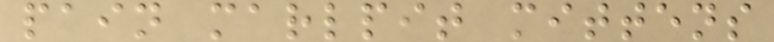pain marlpit mittens
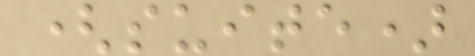(suite)
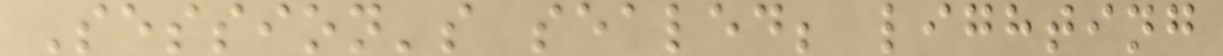Session's sealed; lighting
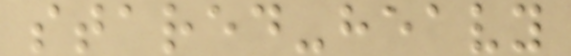stared-heavy
